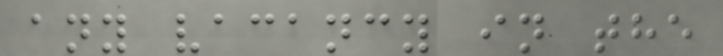any vacancy in the
